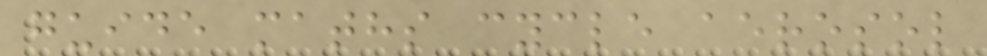guide maths cycle aerosol
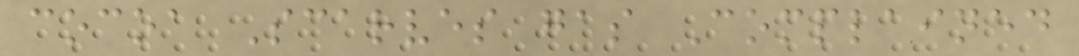cocoa Scarves gas Complained
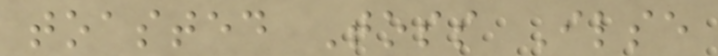toasted Toss Ilse
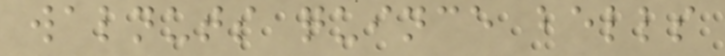walnuts quince bells
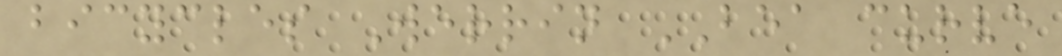bicycles Werrin BEA curve
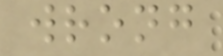wrong
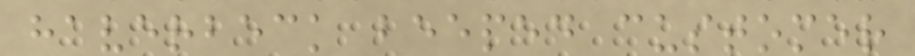haverbeck beeped customer
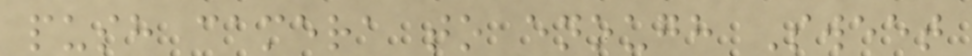push camera to enough Sweet
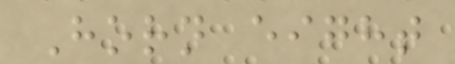Horn eight
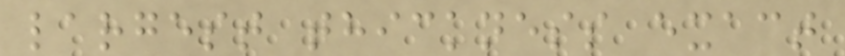largest thickness exact
